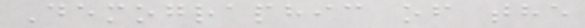Demographic of the
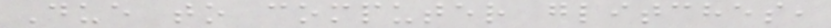Due to computer glitches,
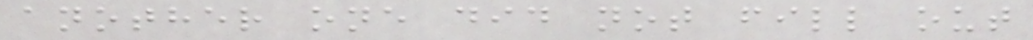another one did not fill out
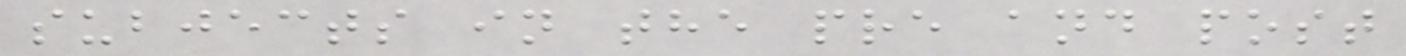subjects in the pre and post
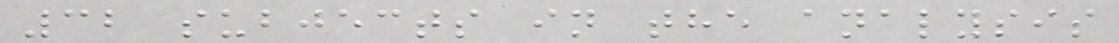32 subjects in the analysis
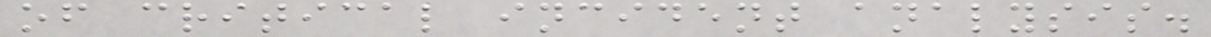of critical incident analysis.
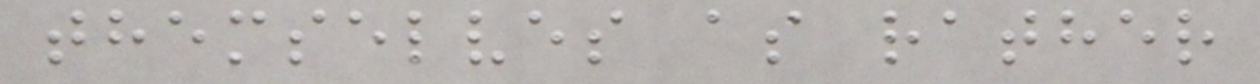themselves as rather
